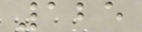125
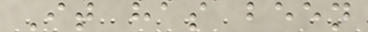It has been
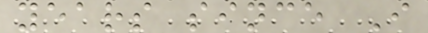years since I
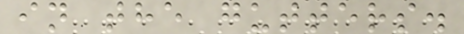in the gutters.
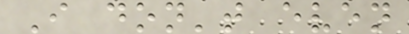I don't even
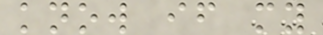know if my
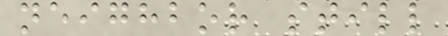neighbor still
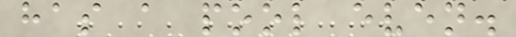has a pool even.
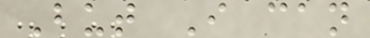But I can
